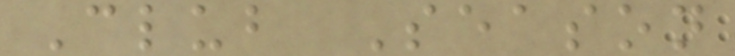Club Season
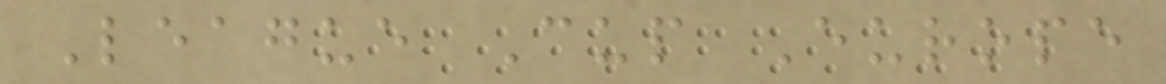League Cup Europe
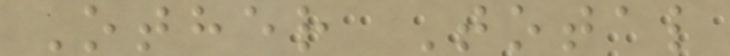Other Total
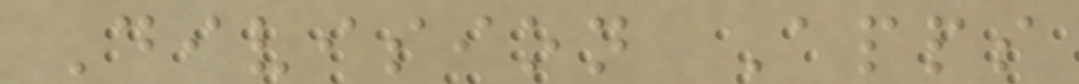Division Apps
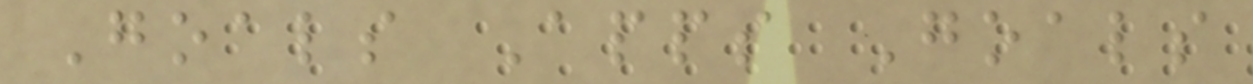Goals Apps Goals
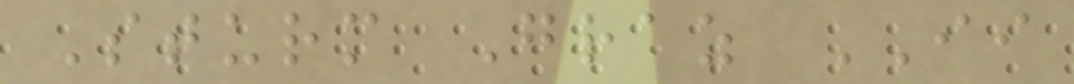Sturm Graz II
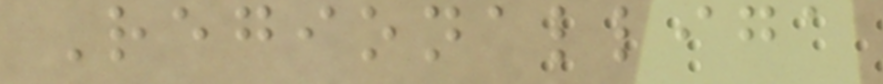Regionalliga
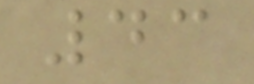43
